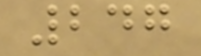247
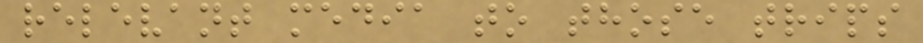relevant media to those trips
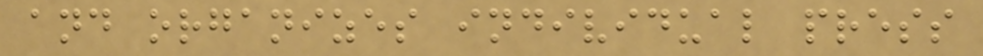and organizes individual press
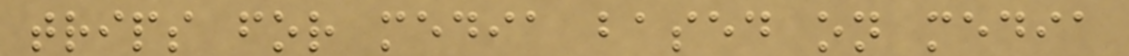trips for media based on media
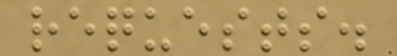requests.
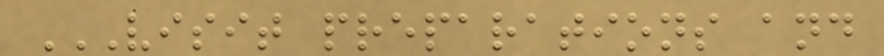VISIT PREPARATIONS AND
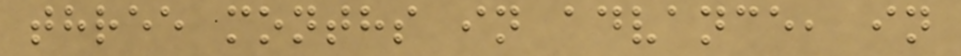three months in advance, in
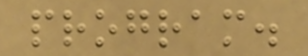program.
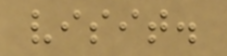visit.
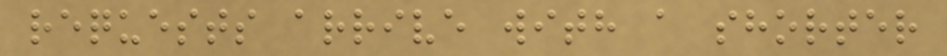requests arrive with a shorter
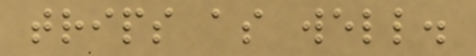trips as well.
